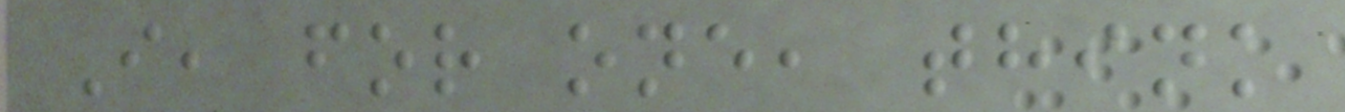I, for one, think
